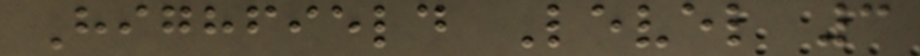Highfield Level 3
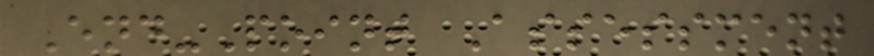End-Point Assessment
